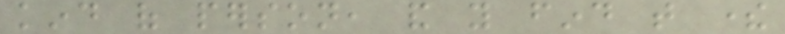kind of person, and you find that there
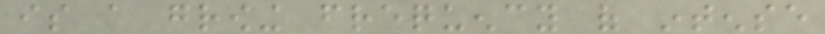is a growing frequency of intense
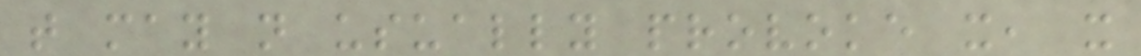that may not usually provoke it, it
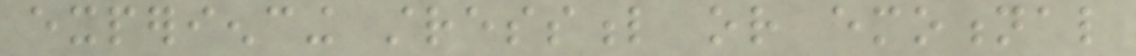experiencing stressful or emotional
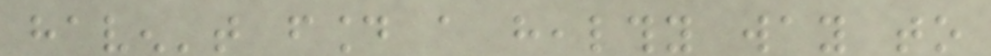haven't found a healthy way to
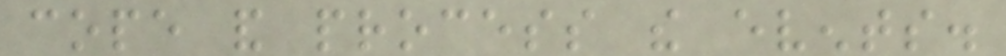cope and process the events.
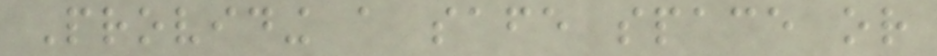Providing a safe space or
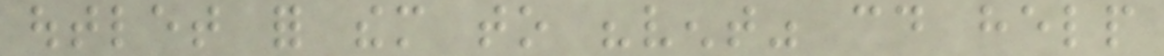outlet for them to "vent" could help
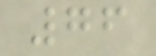76
